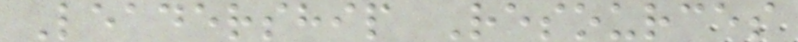Leadership Resources
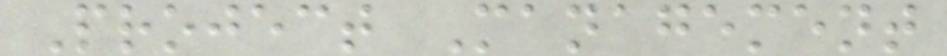Project Management
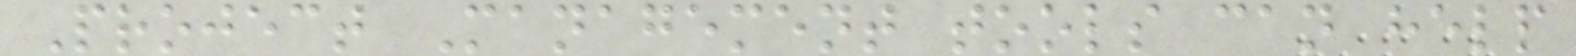Project Management tools can help
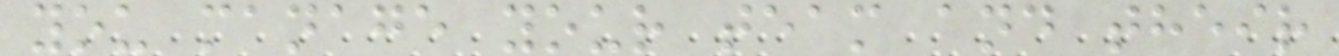you manage your team and their
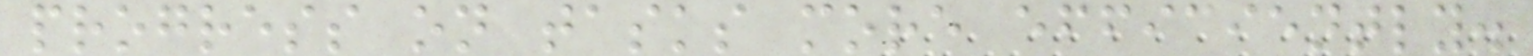progress on tasks more efficiently.
